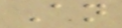An
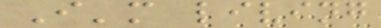I'm living
